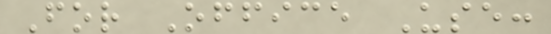For Office Use:
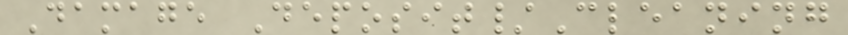Damage Deposit/Cleaning
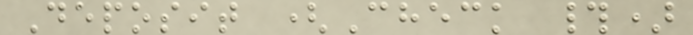Deposit (Check #)
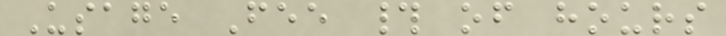Usage Fee # of hours
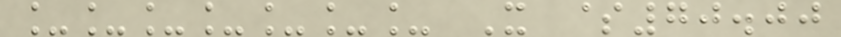_______ X $70.00
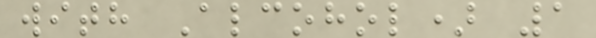with Alcohol) 1
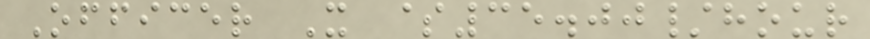Officer X $35.00/hour
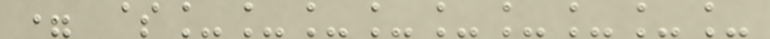= $_________
